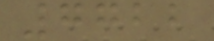7722
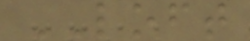LOFT
